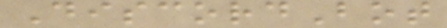DiscordBot
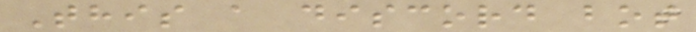This a discord bot
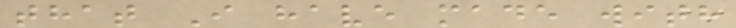that I have made with
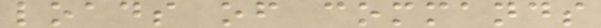loads of commands
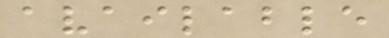available
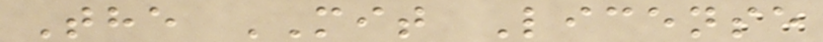The MIT License
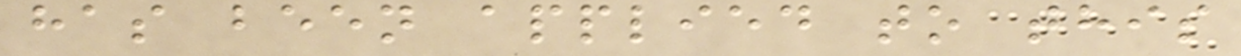has been applied to this
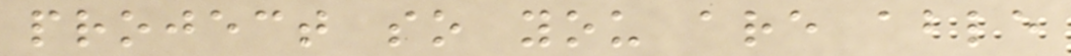project so you are able
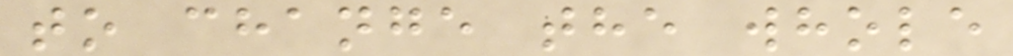to change the whole
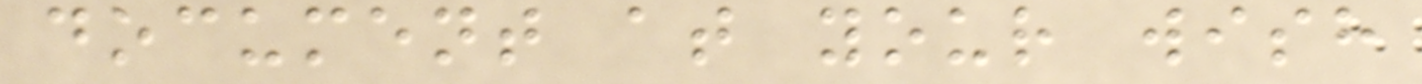document at your wish
